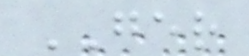GER
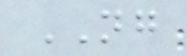NG
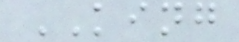KING
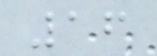16
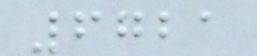6721
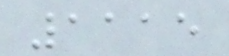1115
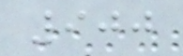900
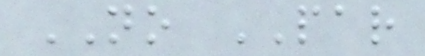NO PAR
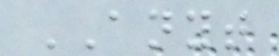ANYT
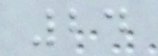24
